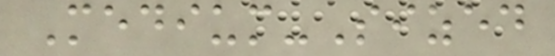Medium-Sized
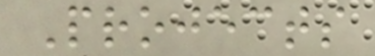Projects
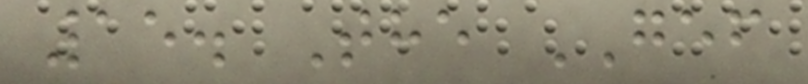15. The GEF
